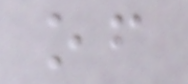of
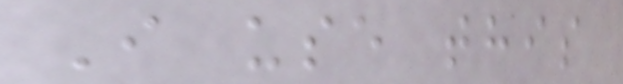I use this
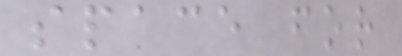space for
